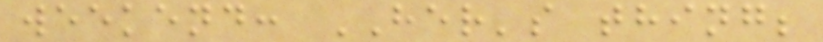weekend: HER's thing;
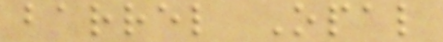barrel Opal
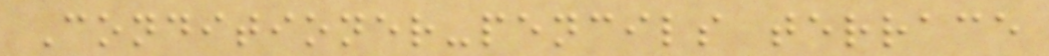Conditioner-pencils terrace
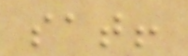sat!
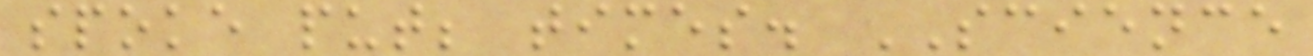spoke put; times. SCIENCE
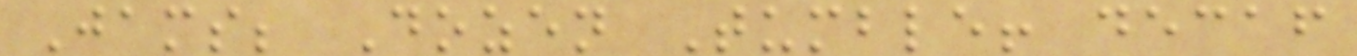Jams; Dozen Tumble! decaf
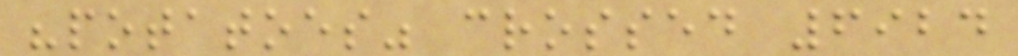"potatoes" crossed 6924
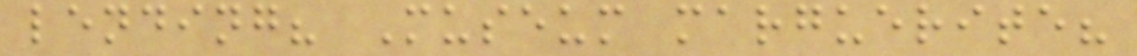lending? Museum marguerite?
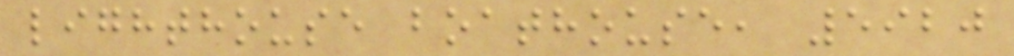lighthouse boathouse, 5920
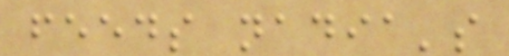feeds nadia's
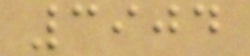3904
